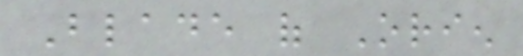Blade of Orien
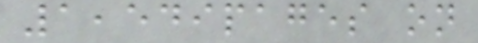1,549pages on
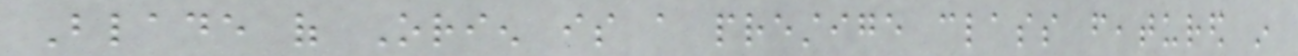Blade of Orien is a prestige class featured in
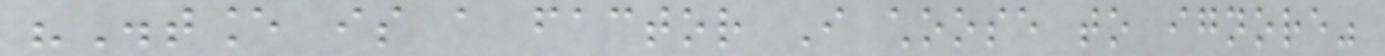"Distance is a factor I choose to ignore"
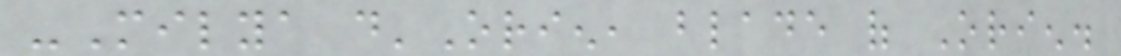-Milya d'Orien, blade of Orien.
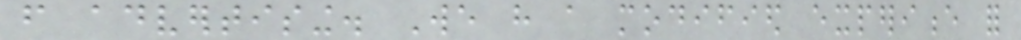from advertising. We have a modified experience for
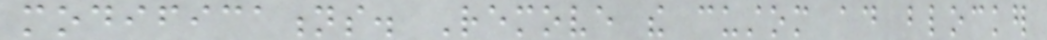modifications. Remove the custom ad blocker
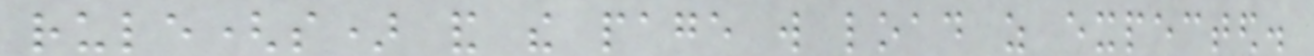rule(s) and the page will load as expected.
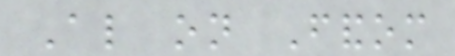Also on Fandom
